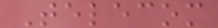Telecom
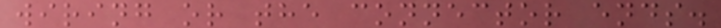wiring or the connector ends.
